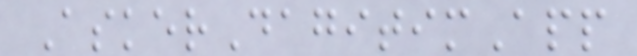AskerDagitimApp
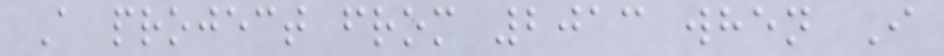A project from 2013 when I
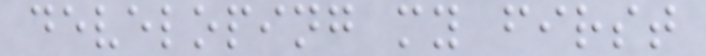developing my first
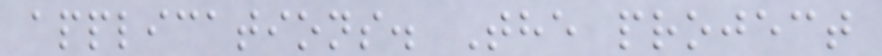applications. The project
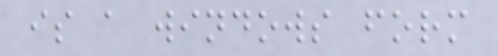is a windows form
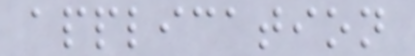application
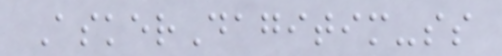AskerDagitim-ss
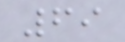69
